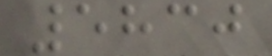5830
